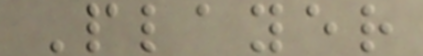Player
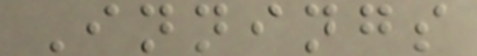Innings
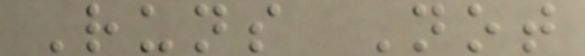Runs Not
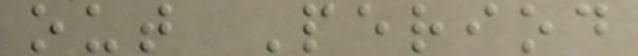out Period
